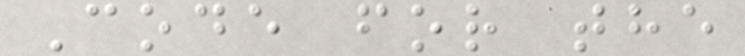Code for the
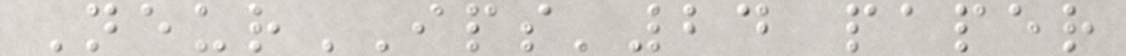NeurIPS'24 paper
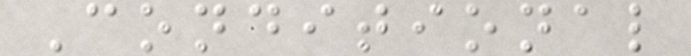Conditional
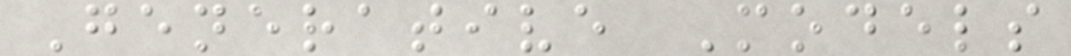Generative Models
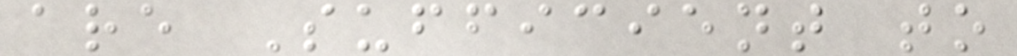are Sufficient to
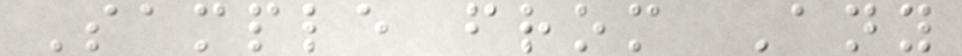Sample from Any
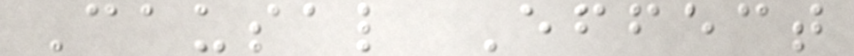Causal Effect
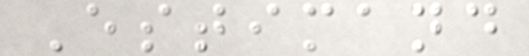Estimand
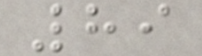89
